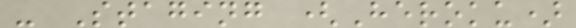- Staging (Heroku)
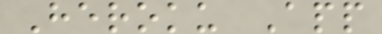Heroku App
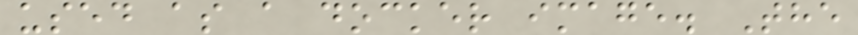used as a docker image. The
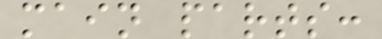main parts:
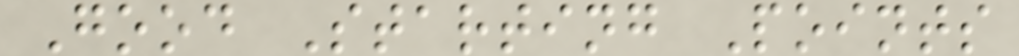Good Starting Points
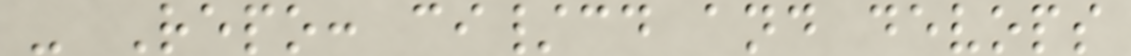- Repo: ci/cd and devops
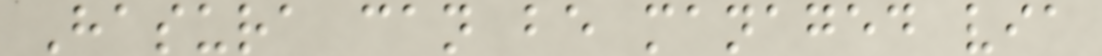Hasura can be managed via
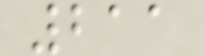211
